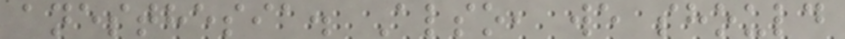anesthesia. Also, we should
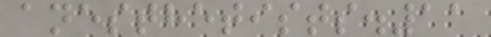anesthetists.11
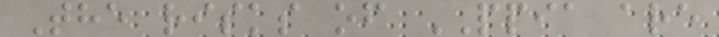The risks of PPIA are
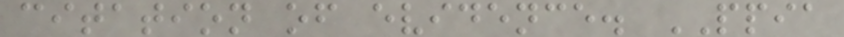citation of evidence. PPIA
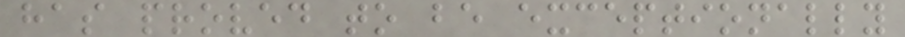has proved to be exceptionally
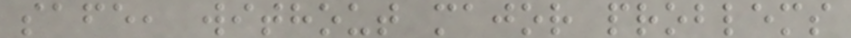safe, without major problems
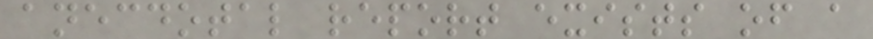anecdotal report exists of a
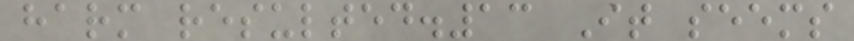harm resulted.13 It seems
